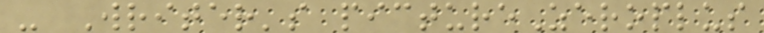- Writer's pictureZeroplus
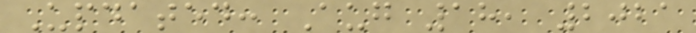Updated: Aug 18, 2021
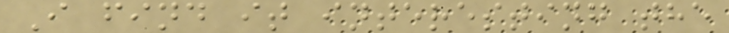I find it interesting the
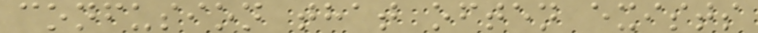confusion that often exists
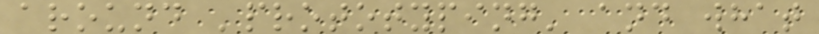around 'prototyping' and what
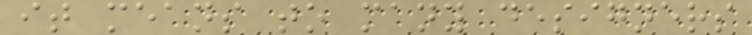it means to many designers
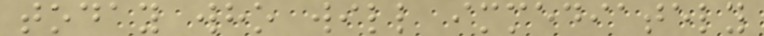today who will immediately
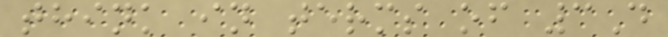think in terms of 3D
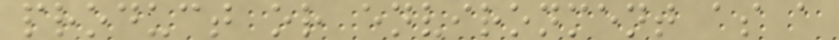product or environment as a
